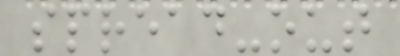spread-out
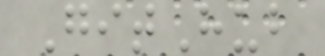GitHub
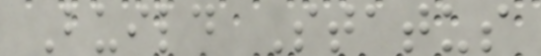Build Status
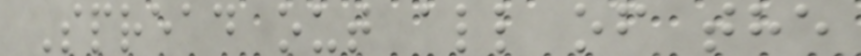Spread out all of the
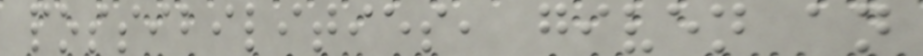possibilities, given an
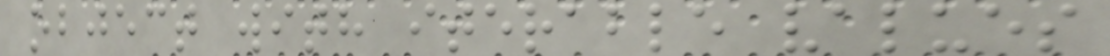object with iterable values
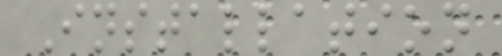Installation
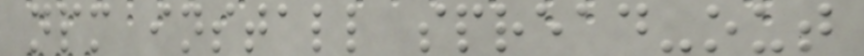npm install spread-out
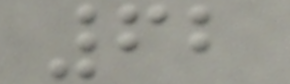62
